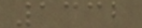1332
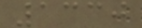1330
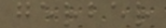gerber
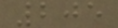205
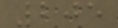205
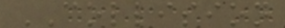COLLISION
